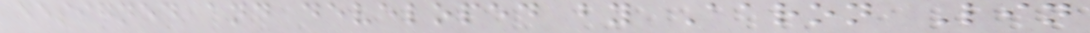designed and developed by Aaron Lin
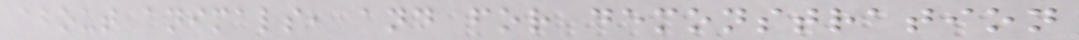about animals, and for demonstration
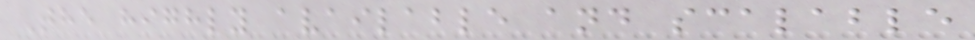The highly available and scalable
